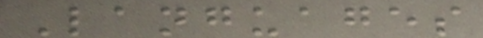Languages
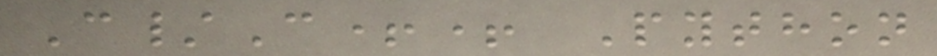C/C++ Python
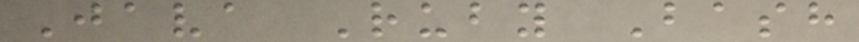Java Ruby Bash
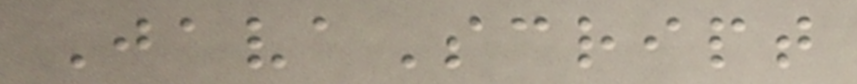JavaScript
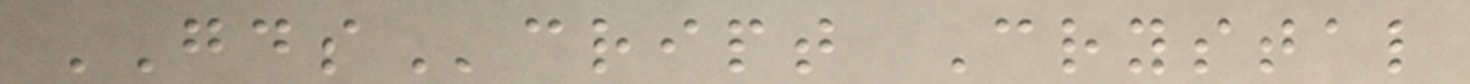GDScript Crystal
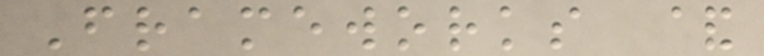Frameworks &
